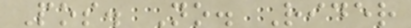Pos. No. Rider
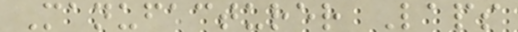Manufacturer Laps
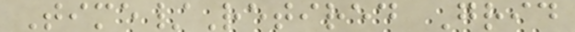Time/Retired Grid
